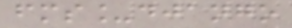fms_django
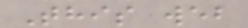This web
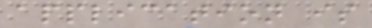application is
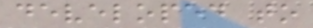developed to
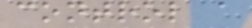control a
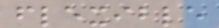flexible
